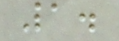1.
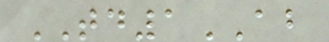TD1AB
